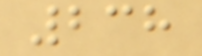238
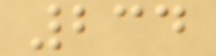234
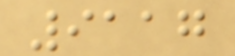9117
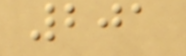201
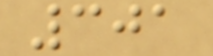301
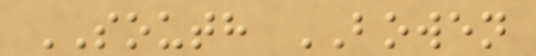SOUTH BOWEN
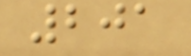201
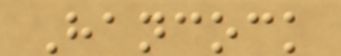Hancock
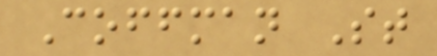Coffman St
